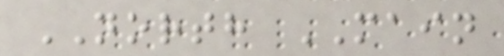NORTH MAIN
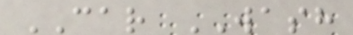CAR WASH
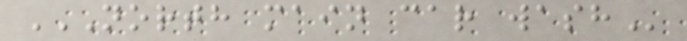NORTH MAIN CAR WASH
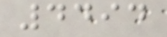4494
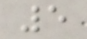5
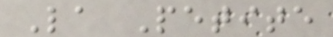La Petite
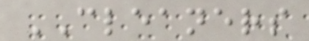CLEANERS
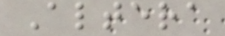Altera
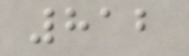812
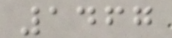1467
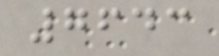7643
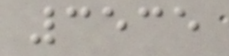3535
